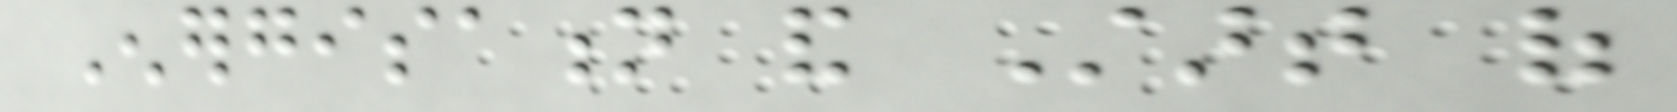Energisation and Start of
